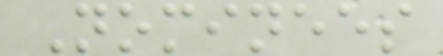Nominees
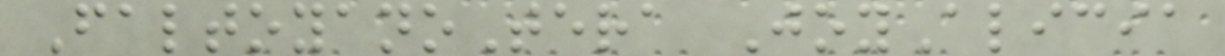FaltoyanoTera JoyAlicia
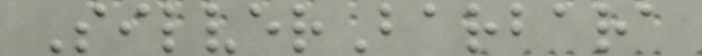SilverBarbara
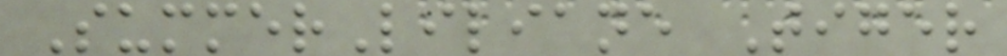SummerLiliane Tiger
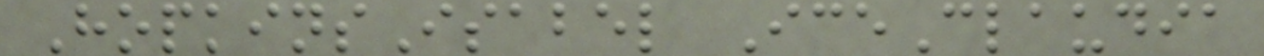HopkinsIsabel IceClaudia
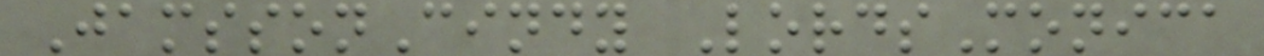JamssonCindy LordsMonica
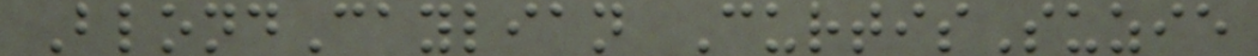BlondCaylian CurtisSuzie
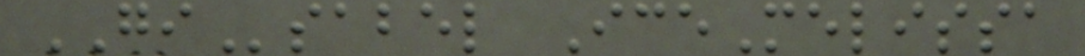GIsabel IceMelissa
